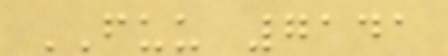FUU 7141
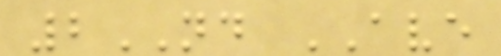2ND AVE
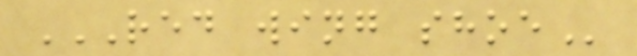RED WING SHOE
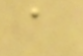a
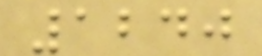1240
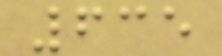635
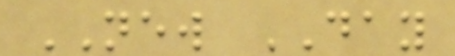NEW DAY
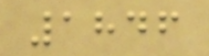1846
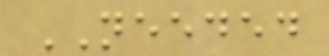NEEDED
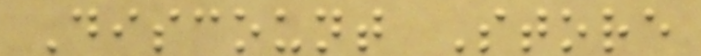Discount Store
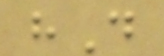hD
